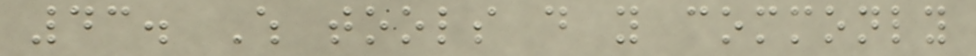43. Which tools do you commonly
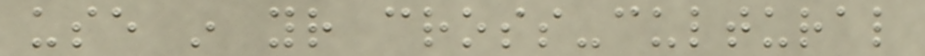use in your cross-cultural
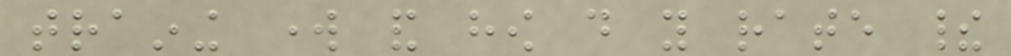training work and how do you rate their
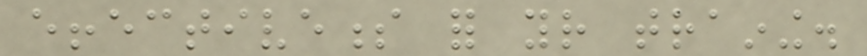effectiveness for your training.
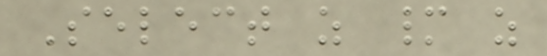Select as many as
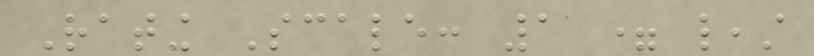Rating Scale: 1 = least
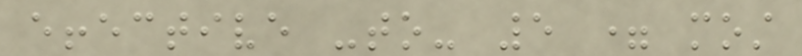effective -to- 5 = most
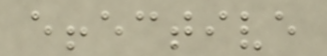effective
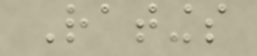Ratings
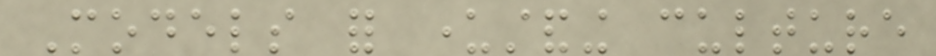Models for understanding culture
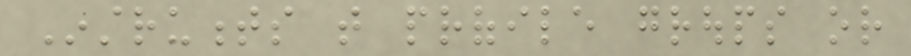Instruments that profile groups or
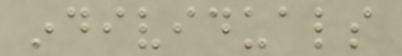individuals
